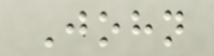John
